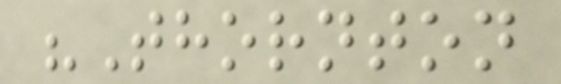"Thornton
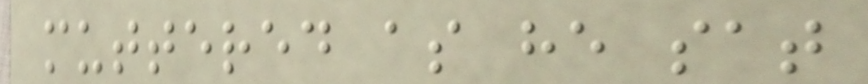muttered as he sat
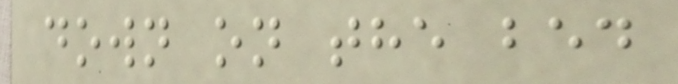down on the bed
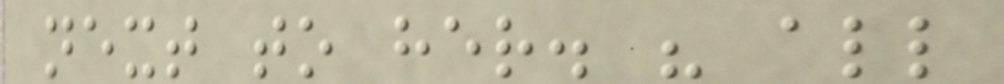next to her. " all
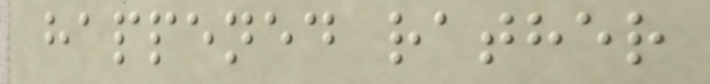happened rather
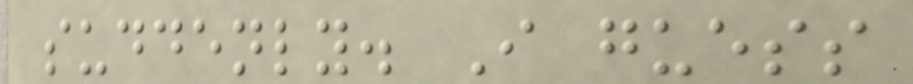suddenly. I guess
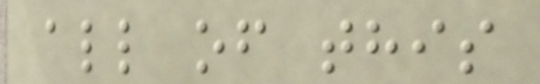all of this
